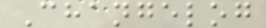Changelog
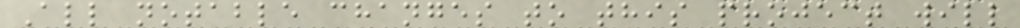All notable changes to this project will
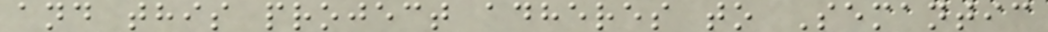and this project adheres to Semantic
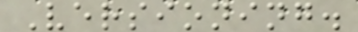Versioning.
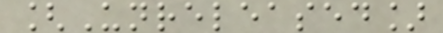[Unreleased]
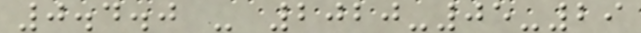0.4.0 - 2020-05-29
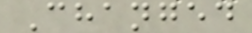Changed
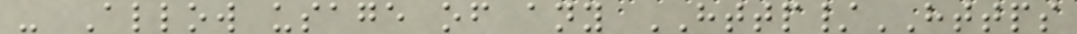- Allow usage of any HTTP/HTTPS
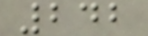242
